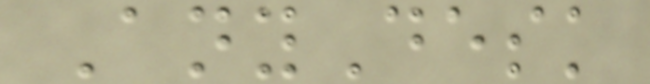AnyDesk
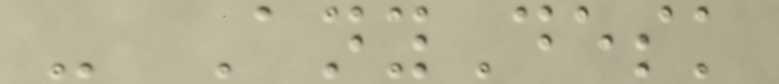- AnyDesk
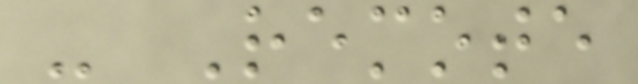- Remote
